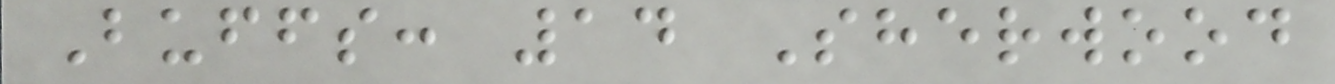Buffs: 14 Sherwood
